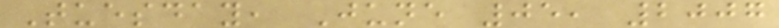Tuesday, June 05, 2007
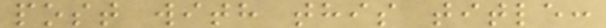post with this title:
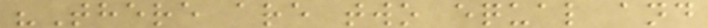"There are two equal and
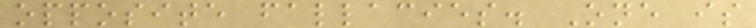opposite fallacies. One is
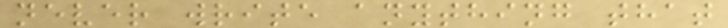never write anything that
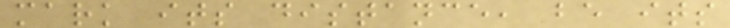mark its distance, be its
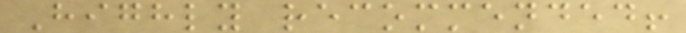Highly recommended!
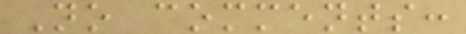No comments:
